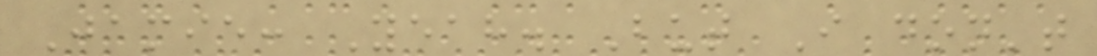Jamie: Yeah. But I don't
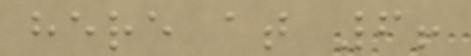here at 6!
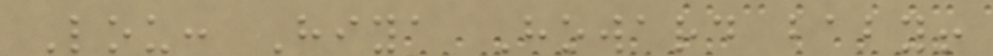Lou: Hiya Howard baby!
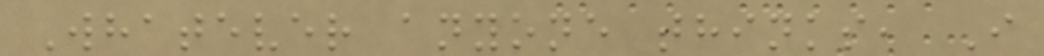Whatever anyone thinks, I
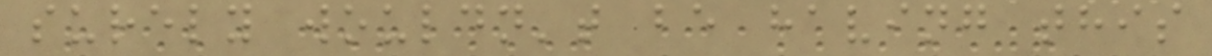surely wouldn't be having this
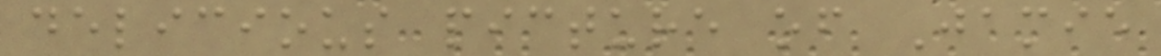delicious picture of Jamie
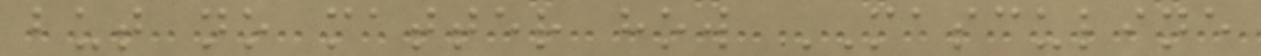but no matter how MASCULINE
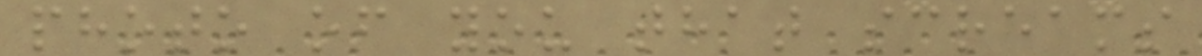photo of you that screams
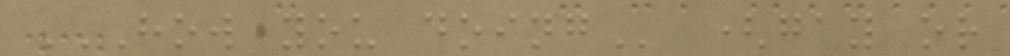HOW YOU DOING (gay or
